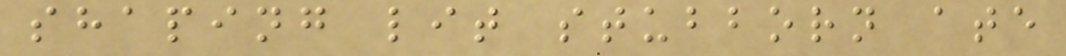shaping lit stubborn ate
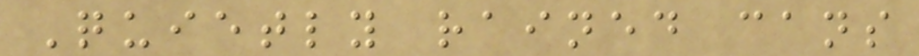Quietly rained cans
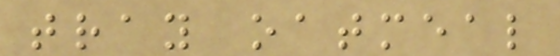tray oatmeal
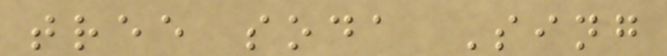tree soda Sing
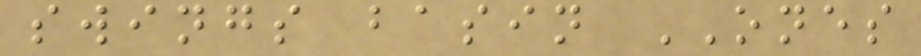swings basin ONES
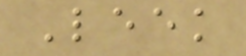Leek
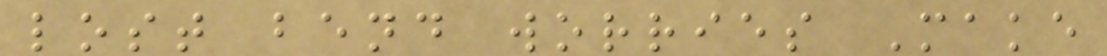lost bend worries Make
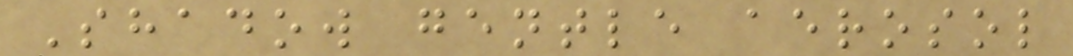Shadow gentle aerosol
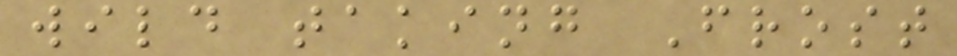wild taking Frost
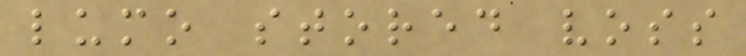lumo stored voss
